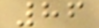86
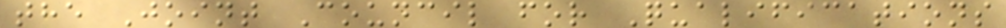the Joint Council for Qualifications
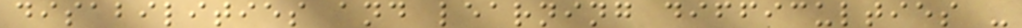disabilities and learning difficulties -
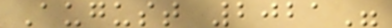August 2021"
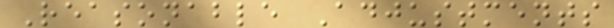Reasonable Adjustments
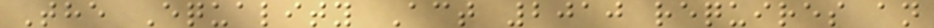The Equality Act 2010 requires an
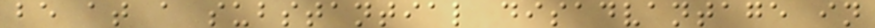be at a substantial disadvantage in
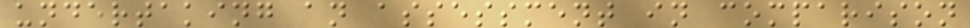undertaking an assessment in comparison
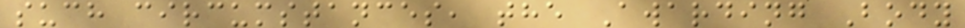such circumstances, the Awarding Body
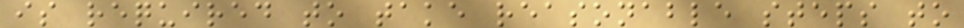is required to take reasonable steps to
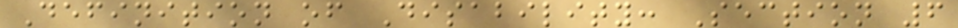Definition of Disability: Section 6
